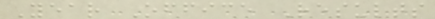Year Office Results
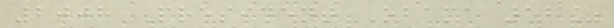2008 President Obama 52%
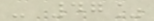- 47%
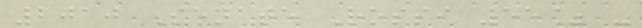2010 Senate Rossi 55% -
